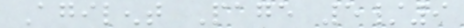Agilent Page 5/9
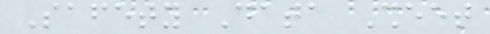Safety Data Sheet
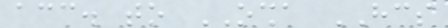acc. to OSHA HCS
